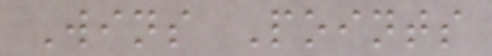Wins Points
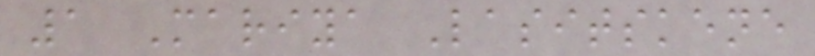1 Mariya Lasitskene
